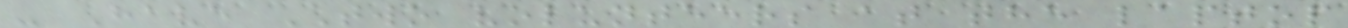- Have TWO volunteers at the laptop
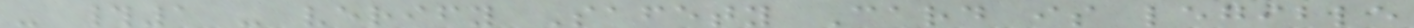- #1 - verify Safety Card is legible
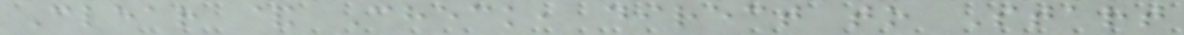Clear & Check, direct to Start
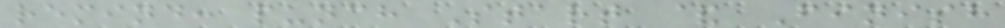remind: punch Start & Finish
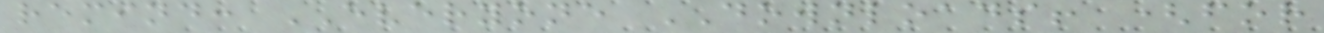remind: EVERYONE DOWNLOADS! (for
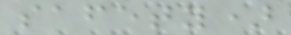safety)
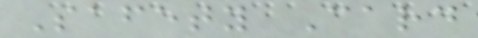Safety Card
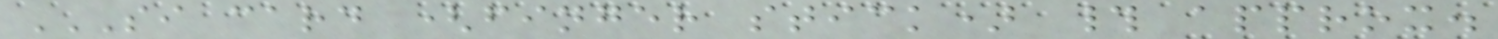SI CARD (FINGER STICK) # APPROX.
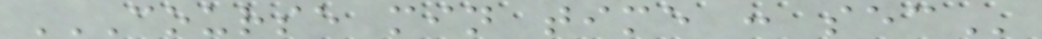COURSE MIN TIME : SEC
